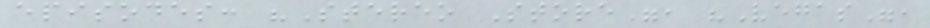episodes: "Stereo Store", "Vegas",
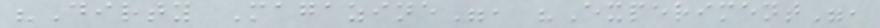"Dirty Magazine", "Experiment",
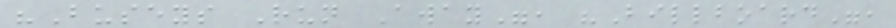"Buseys Run Away", "Billboard",
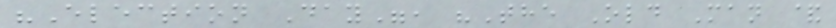"Election Day", "The Old Man &
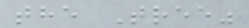the Tree"
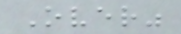Over"
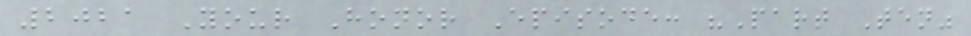2021 Your Honor Episode: "Part Ten"
